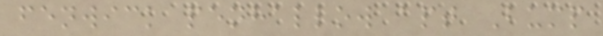fenwick penhallow apt Bump
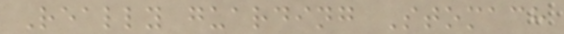Really guarding Stomach
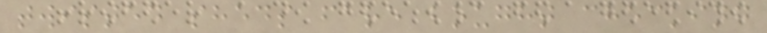twisted sheds fare bought checking
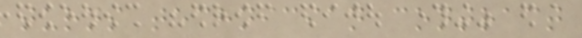turns technician contract
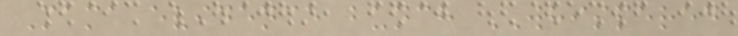Mama evidence bunch WHISPERED
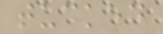tucked
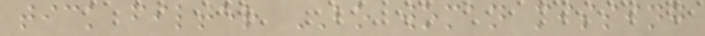tick filter BO woman missing
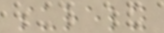surely
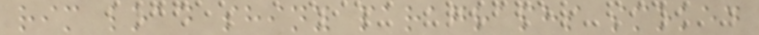rim load shiny paragraphs smoked
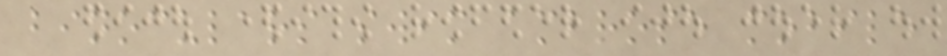binoculars swim ambrose mobile
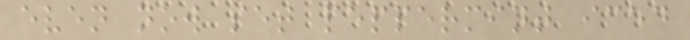even now set peppermint iced
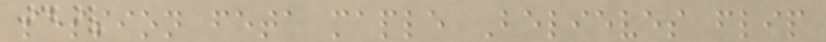session feta maple Believes flip
